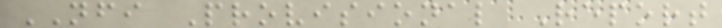NFI Provisional Report
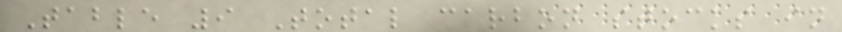Table 9 Total carbon stocks in
